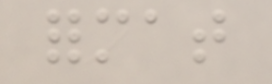format
